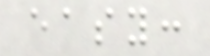easy:
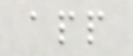app
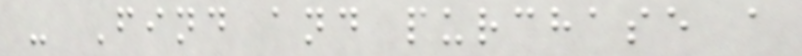- Find and purchase a
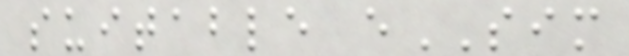suitable eSIM
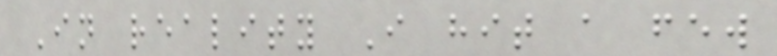In reality I hit a few
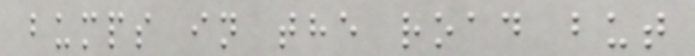bumps in the road but
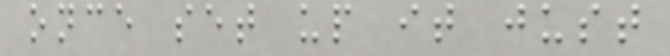once set up it just
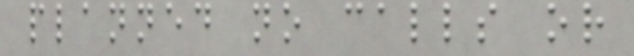planned no calls or
